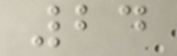24
